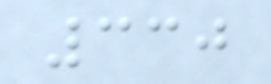330
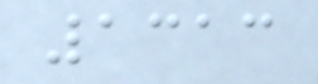1313
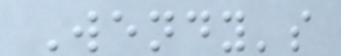Wendy's
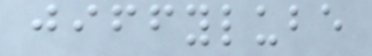jiffylube
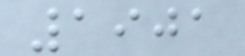1901
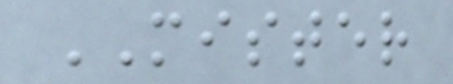MISTER
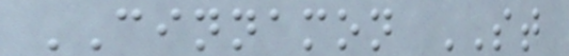CINNAMON ST
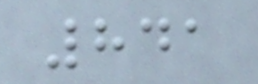841
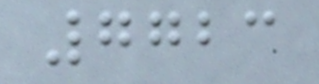7723
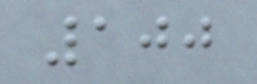100
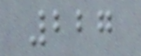227
